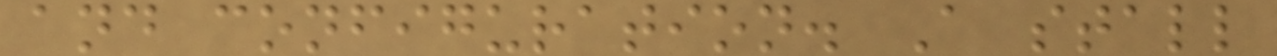and configuration. A stall
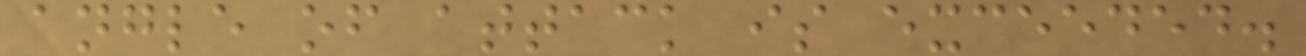angle of attack is exceeded.
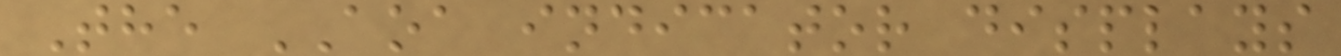The AOA indicator displays
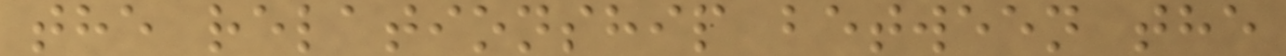the relationship between the
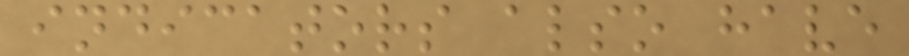indicators also have
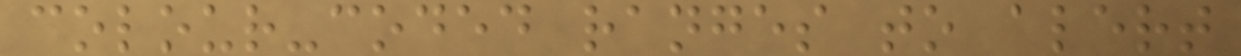colour-coded ranges to alert
